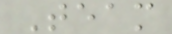Team
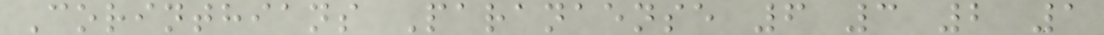Corinthians Paranaense 6 3 2 1
